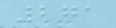271
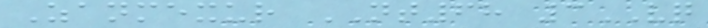Zanmexur NT68 3VQ
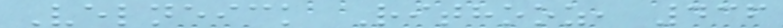Velneick Rithooz, 436
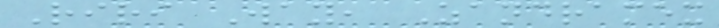Riri Way, Zandramex
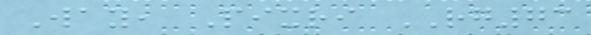Way, Pixri RG73
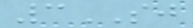3SJ
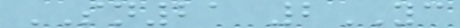SN21 2YC
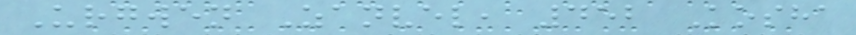Urgwen Zanvel, 452 Kosha
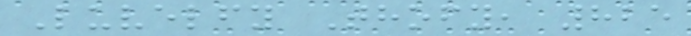Luvelfy Thofy, 825
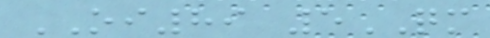OI89 5QM
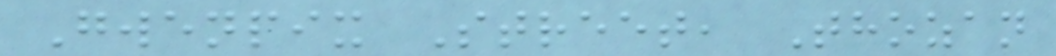Gwenpix Street, Thozan
